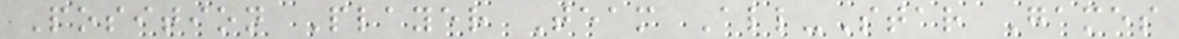Position Player Team All-Star Games
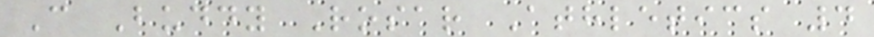C Buddy Rosar Athletics 4
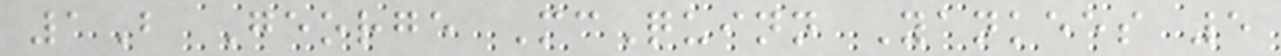1B George McQuinn Yankees 5
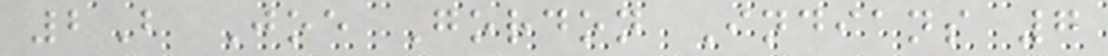2B Joe Gordon Indians 7
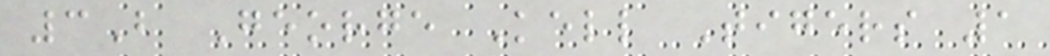3B George Kell Tigers 1
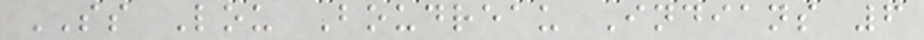SS Lou Boudreau Indians 6
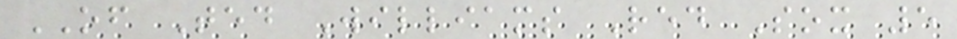OF Ted Williams Red Sox 5
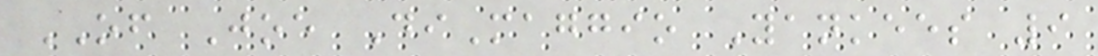OF Joe DiMaggio Yankees 9
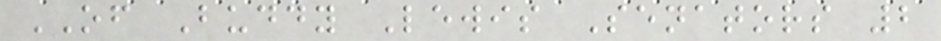OF Buddy Lewis Senators 2
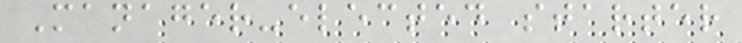Manager-elected starter
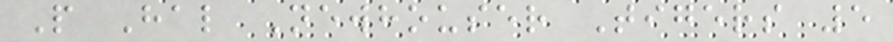P Hal Newhouser Tigers 5
